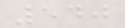540
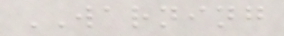WARNING
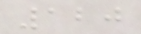120
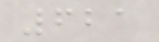621
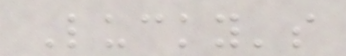Lucky's
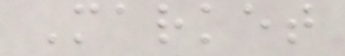Market
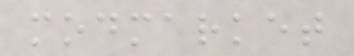modmarket
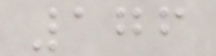176
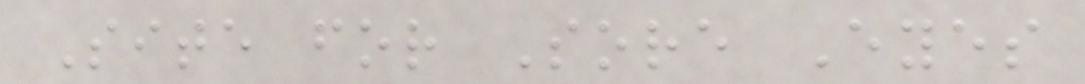Site for Sore Eyes
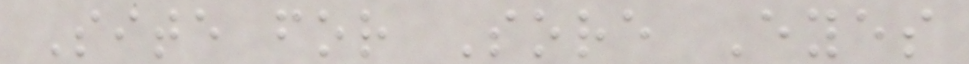Site for Sore Eyes
